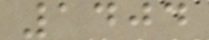1404
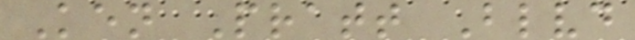Ken Pratt Blvd
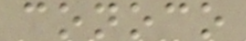conoco
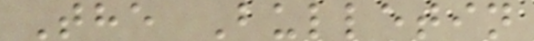The Bulletin
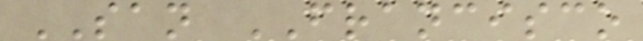SAN FRANCISCO
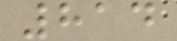814
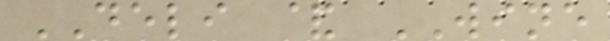DELI & WINE
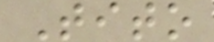Tito
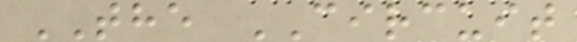THE CIRCUIT
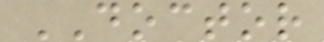DOCTOR
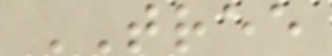TREE
